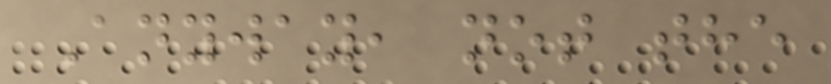Anyway, not the
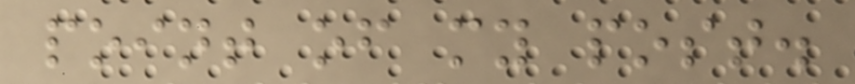point of my post.
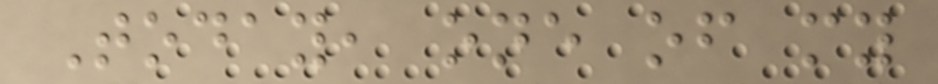Today, one of my
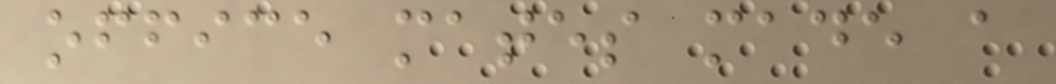office mates made a
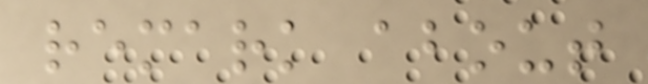remark about
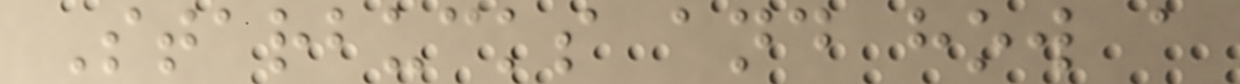Starbucks and how a
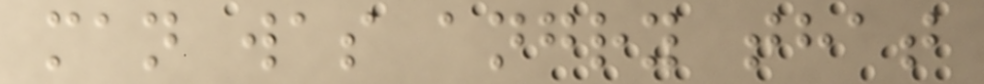man was angry that
